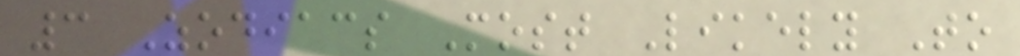3 Zodiacs Most Likely To
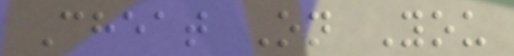Cheat On You
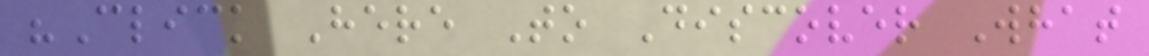"Click Here To Discover What
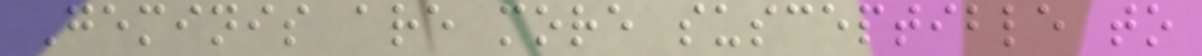Geminis are more susceptible to
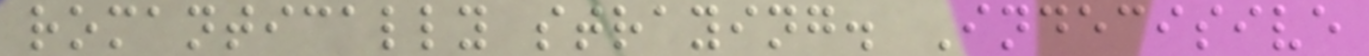romantically straying. Indecisive
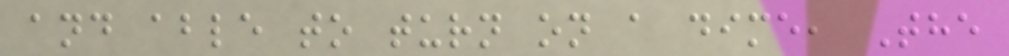and able to turn on a dime, The
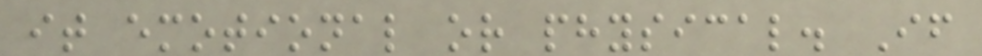it emotional or physical. If
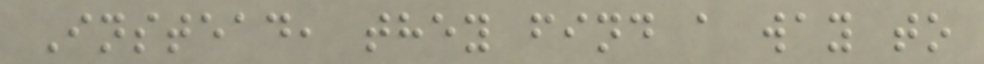Instead, they find a way to
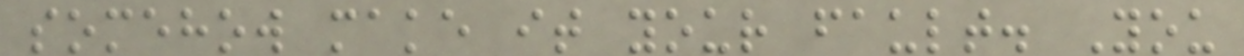somehow make it your fault. You
